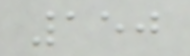150
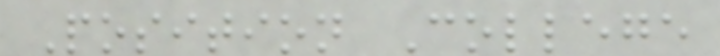Position College
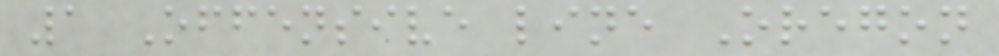1 Offensive line Oregon
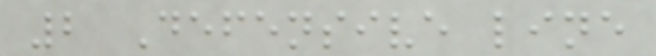2 Defensive line
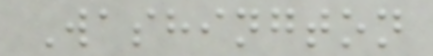Washington
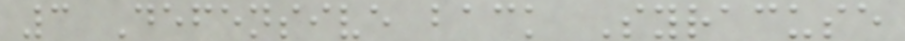3 Defensive back Syracuse
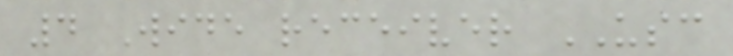4 Wide receiver USC
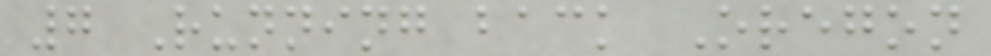7 Running back Oregon
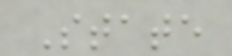State
